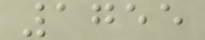1755
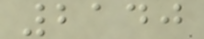2140
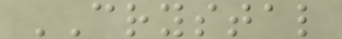CRYSTAL
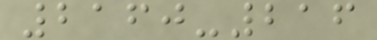2160-216
